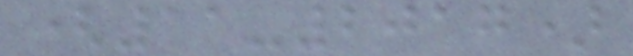(11-2017)
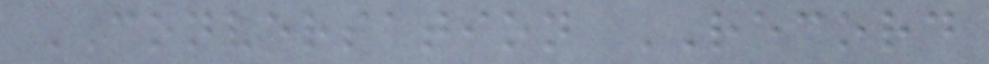CONVERSATION RECORD
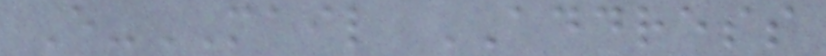E-MAIL ADDRESS
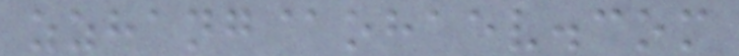zzhang@ohaev.com
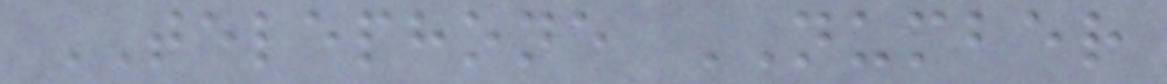TELEPHONE NUMBER
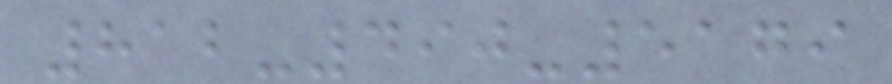812-490-5179
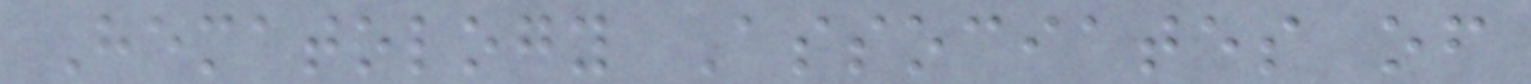Hematology Associates of
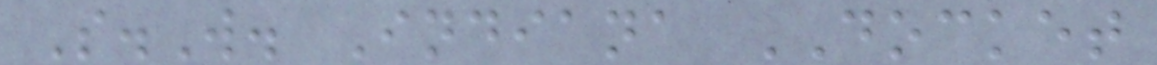S.W. Indiana DOCKET
